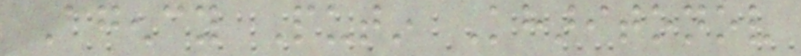Agency Putin Kharitonov
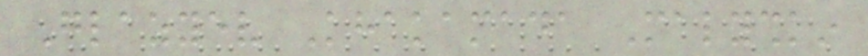Glazyev Khakamada Malyshkin
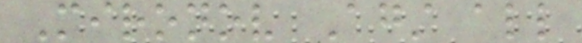Mironov Against all
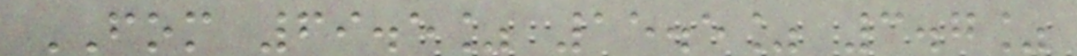FOM 69.5% 15.5% 3.7%
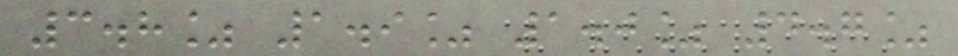3.8% 1.9% 1.0% 4.7%
